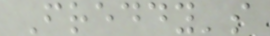Freddy's
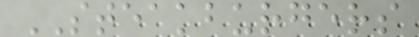STEAKBURGERS
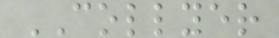COLLYER
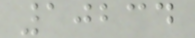10234
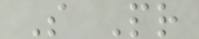S Pr
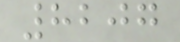8207
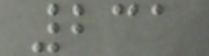231
